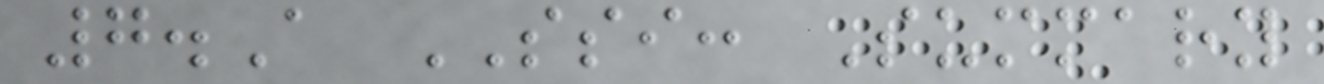7.A SSI: Summary
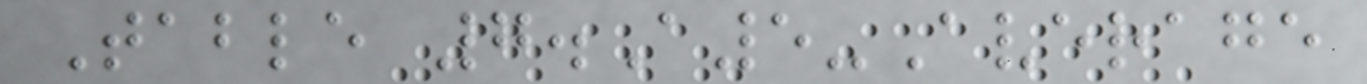Table 7.A5-Average
